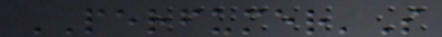PERFUMER'S
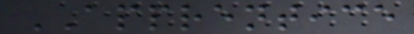APPRENTICE
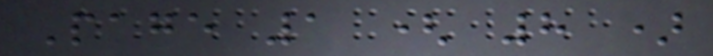Page 1 ( 8 )
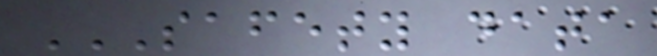SAFETY DATA
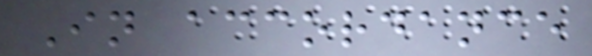In accordance
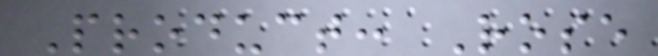Product: Rose
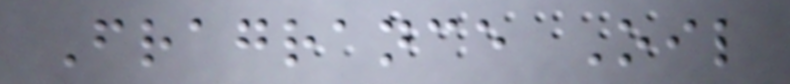Fragrance Oil
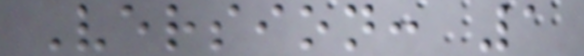Version: 1
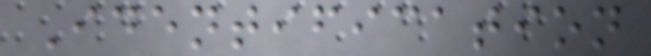Identification
